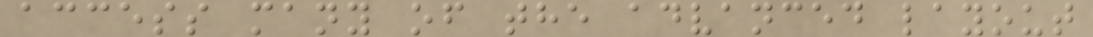access many of the advanced layout
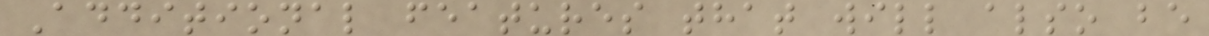Additional features that will also be
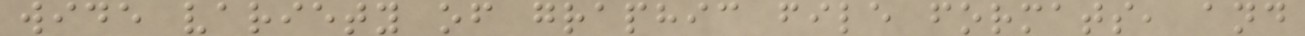wide variety of graphic file formats, and
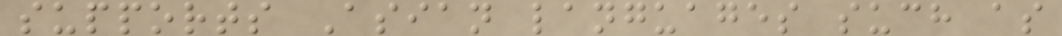supports Asian languages such as
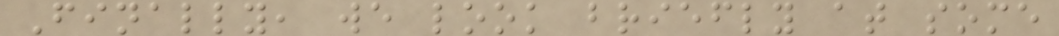Finally, we look briefly at some
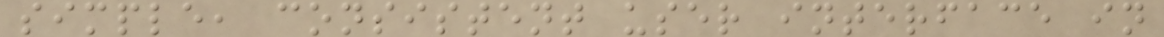simple, consistent user interface in
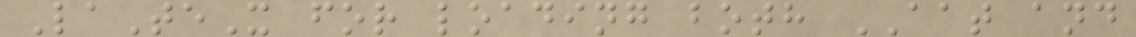LaTeX for loading both AAT and
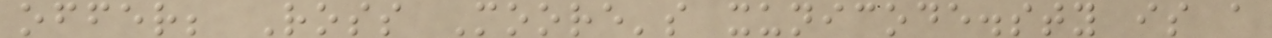offer; Ross Moore's xunicode.sty is a
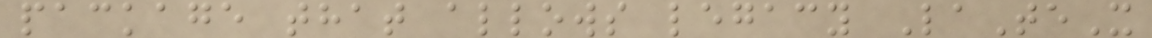package that allows legacy LaTeX
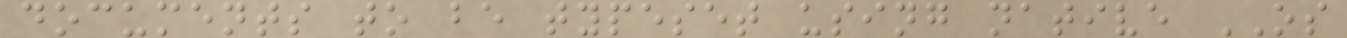documents to be typeset using native OS
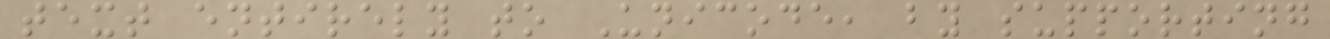text entirely to Unicode, by supporting
